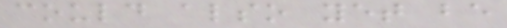could also yet be
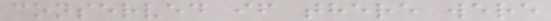conserved if there were
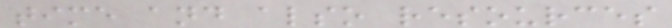time and also resources
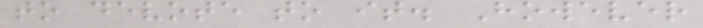to devote to it. However
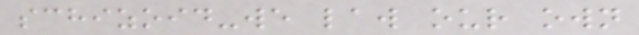schizoid-we law our own
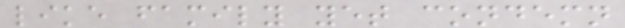like family yet condemn
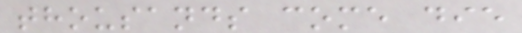thousands come die
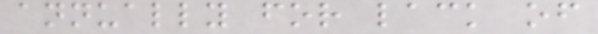annually for lack of
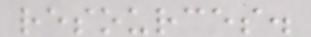resources.
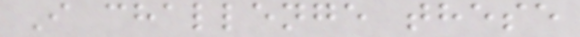I challenge these
